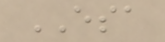ESA
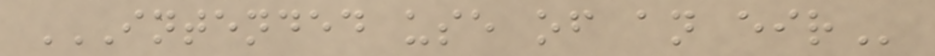INTENDED USE OF AN EIR
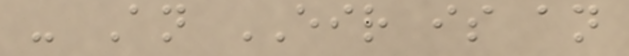- An EIR is an
